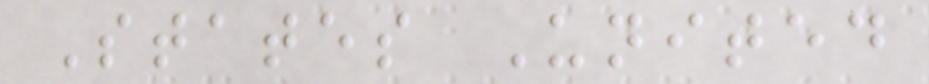States United
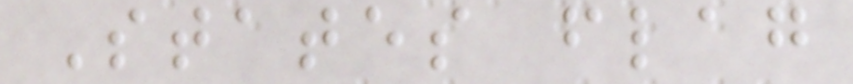States flag
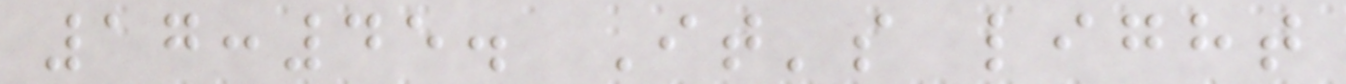17:45. It's light
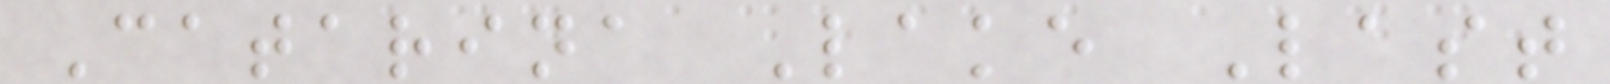Catarina Lake Last
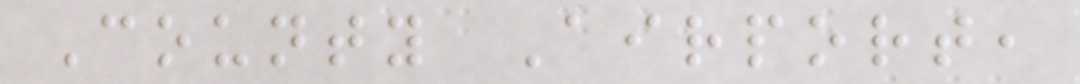County Airport,
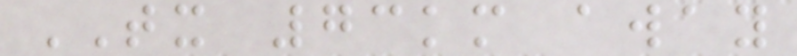TX 73km away
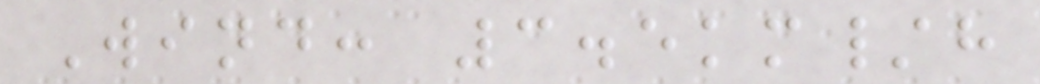Wind: 3.5km/h
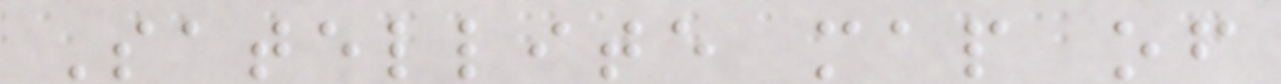Satellite map of
